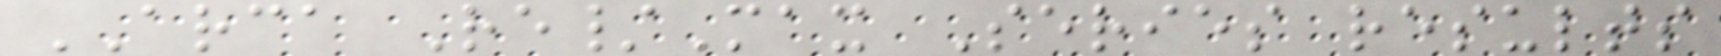ARCA Re/Max Series results
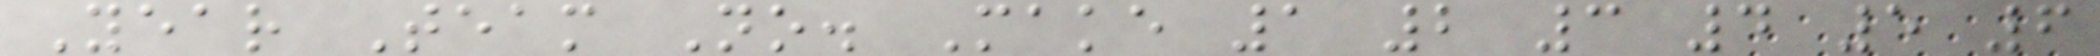Year Team No. Make 1 2 3 4 5 6
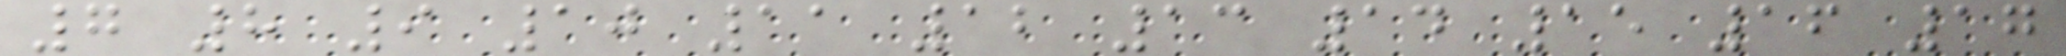7 8 9 10 11 12 13 14 15 16 17
